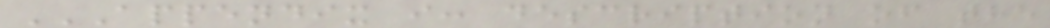APPENDIX I: DESCRIPTION OF THE
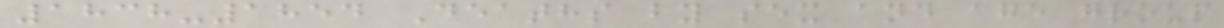1838-1854 Deaths by sex and age group
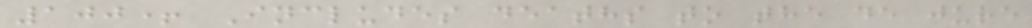100+ Includes deaths to the de jure
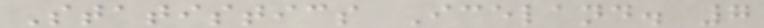Statistics Iceland. 7
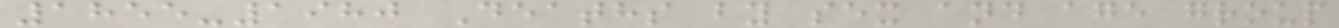1855-1980 Deaths by sex and age group
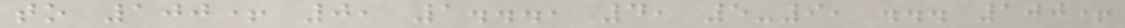to 100+ 0, 1..., 4, 5-9, ... 100+
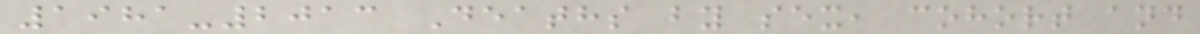1981-2013 Deaths by sex, cohort and
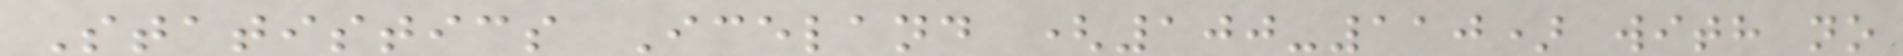Statistics Iceland (100-110) with no
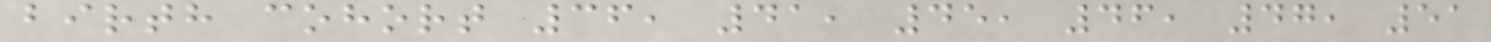birth cohort 36, 41, 45, 46, 47, 51
